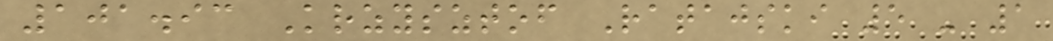101.93 Krzysztof Ratajski 5 - 1
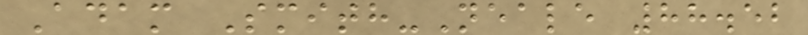Adam Smith-Neale 88.52
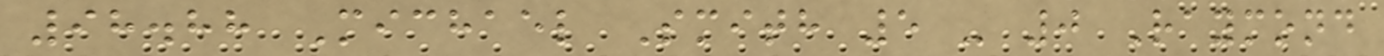98.88 Michael Smith 5 - 0 Raymond
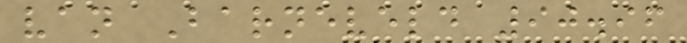van Barneveld 90.96
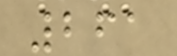261
